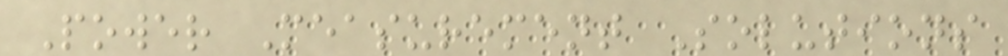Power Measurement Solutions
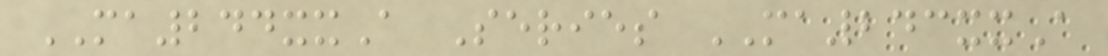MA244xxA Series MA243xxA
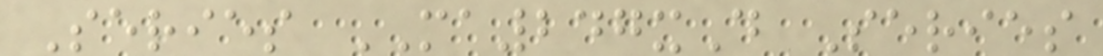Series MA247xD Series
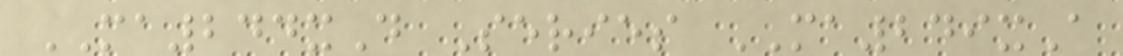MA244xD Series MA249xA
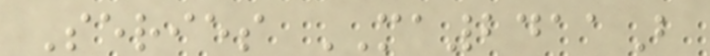Series MA2411B
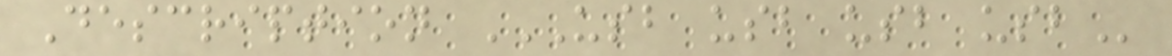Description USB USB USB USB
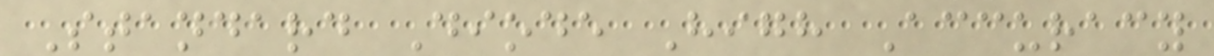Standard Diode High Accuracy
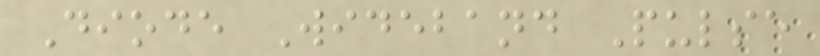Diode Wideband Pulse
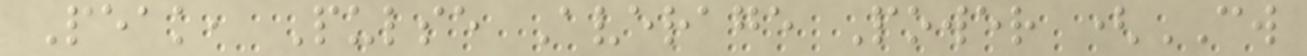Peak, Pulse Average Power (CW
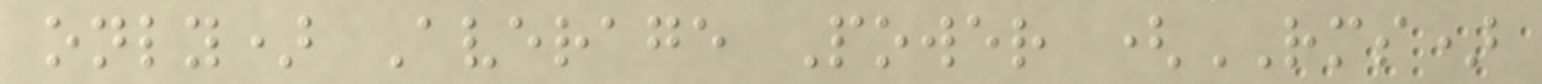only) Average Power (RMS)
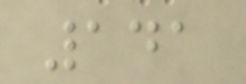141
